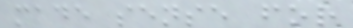made sense for
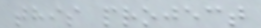this project
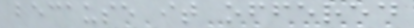because it offered
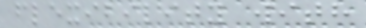flexibility with
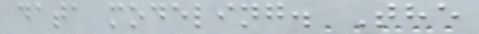data modeling. The
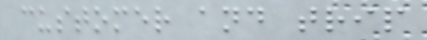customer and trip
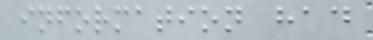information had
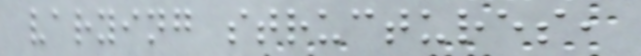varying structures,
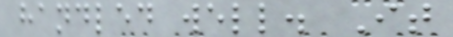handled well. It
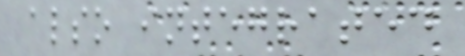also integrated
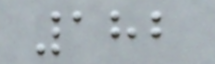182
